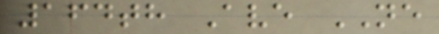164th Ave NE
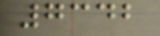7342
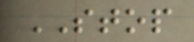STOP
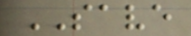SAVE
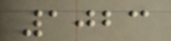1023
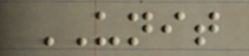UNIT
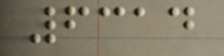6314
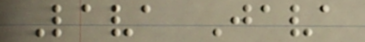Lava Java
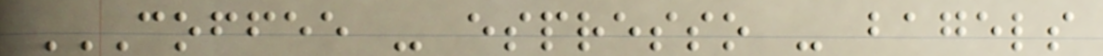COFFEE - ESPRESSO - BAGELS
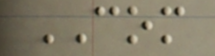COM
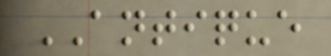ANTIQUE
